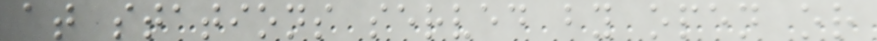at stations served by open or
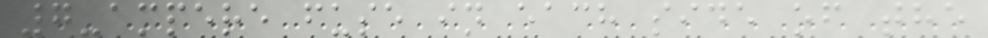7-ampere fuse in each side of the
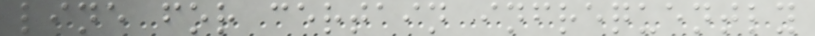line for certain infrequently
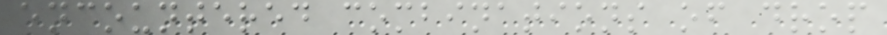encountered combinations of drop
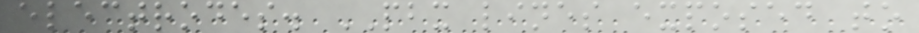electrodes. PBX lines exposed to
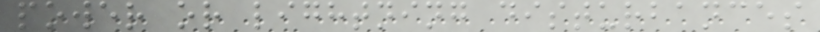power or lightning disturbances
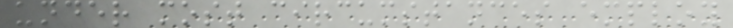under most circumstances employ
